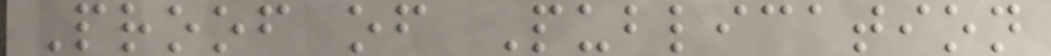Proof of Publication
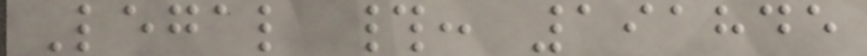Legal #: 191845
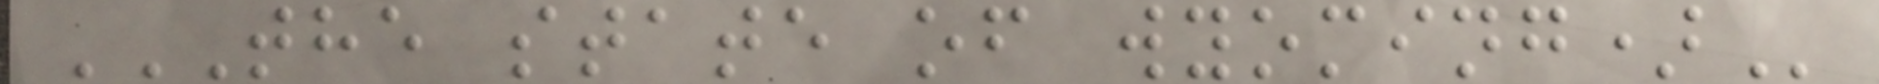THE STATE OF WYOMING)
